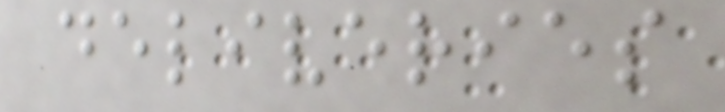deliveries
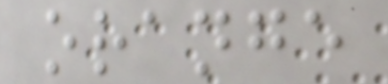orange
